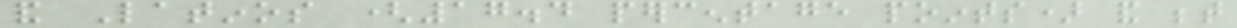and Latinos (17.4 percentage points) and between
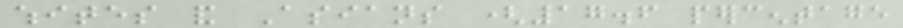whites and Asians (17.6 percentage
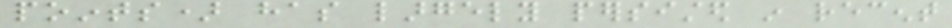points) has largely persisted in recent
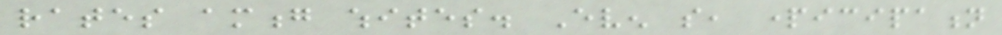rates among whites. Even so, participation
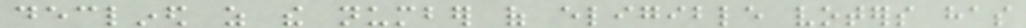declined as the number of eligible voters has
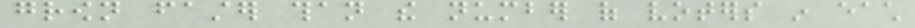grown faster than the number of voters in each
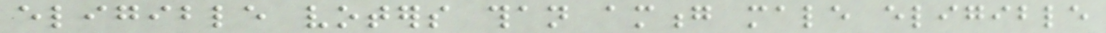eligible voters than among male eligible
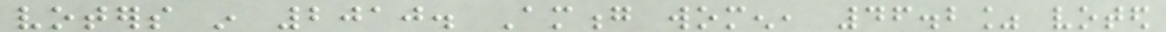voters in 2010. Among women, 46.2% voted
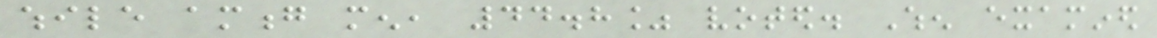while among men, 44.8% voted. When examined
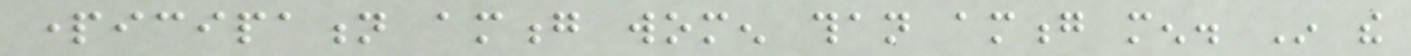participation among women than among men. In the
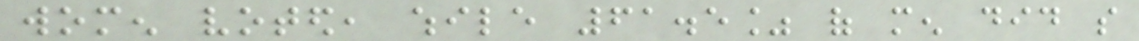women voted, while 61.5% of men did so
